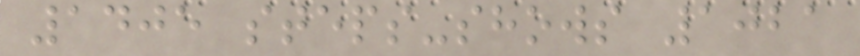1405 steps-shows 1021
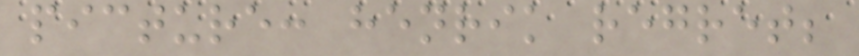picture: henrik regret;
